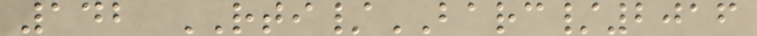142 RTI/BARC/2016
